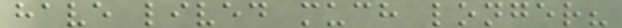have lived much longer?
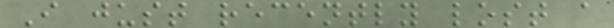I just recently lost a
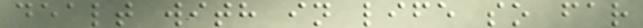dealt with in life so far
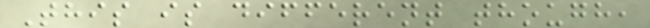This is different though,
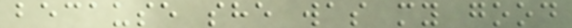because she was my good
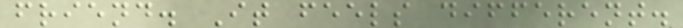friend. It feels different.
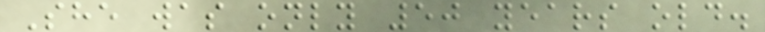She was only 50 years old.
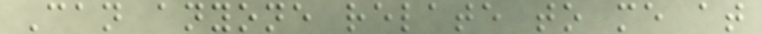Can anyone relate to me at
